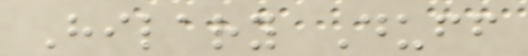Hilary Duff
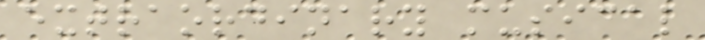extraordinary musical
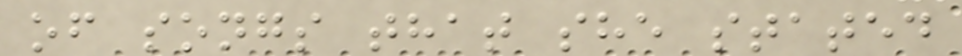of songs that she stated
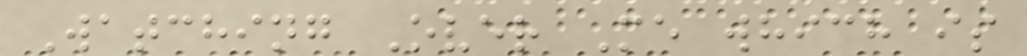Watching Over Me which is
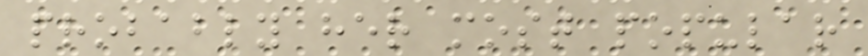probably her most popular
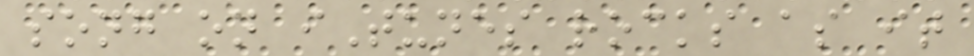song on iTunes rocks as it
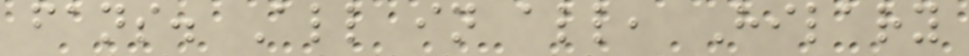fans. All in all, Hilary
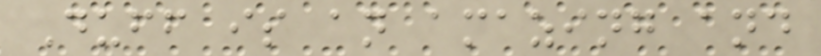Duff is an amazing and
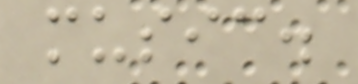music.
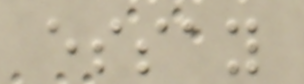essay
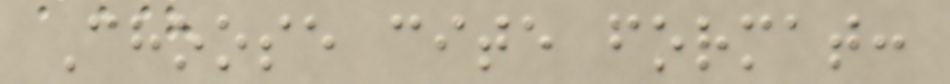Choose cite format:
